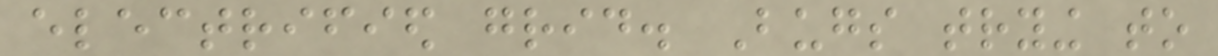electrified grid. Bugs trying to
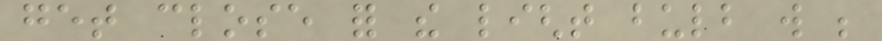get close for the light bulb will be
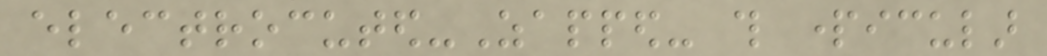electrocuted-Zapped- this particular
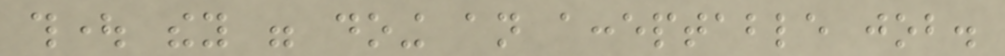thought they were doing an acceptable job.
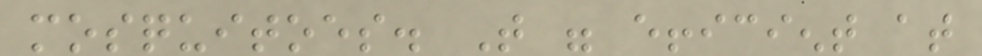mosquitoes. That were efficient at
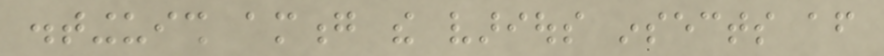distinguish among the various insects after
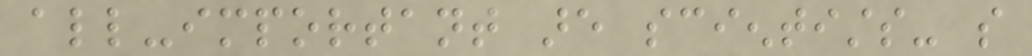all-important are scientists- so
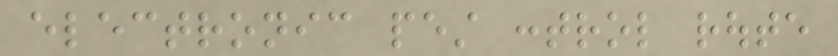electronic pest control route
